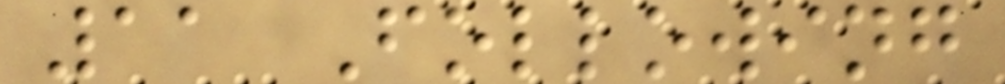11 Following
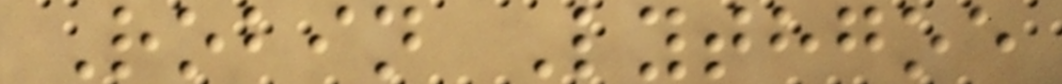Robin Lythgoe
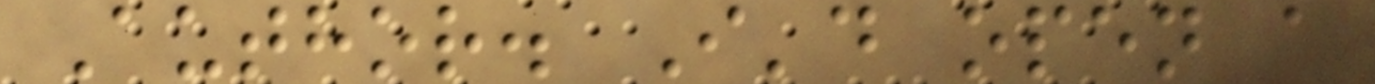Author. I'd open a
